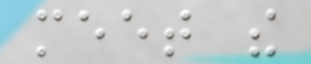meet the
